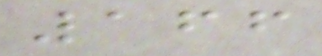166
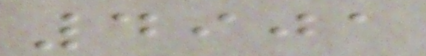4901
